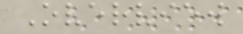Overview
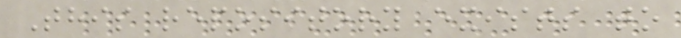This repository exists to
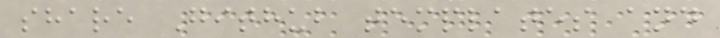share Github templates and
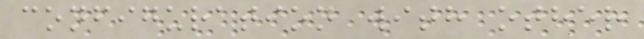configuration with other
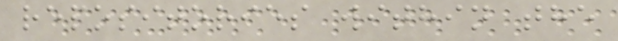repositories within the
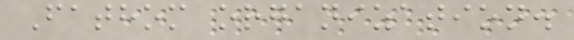Fathom organization.
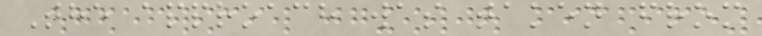The approach was taken from
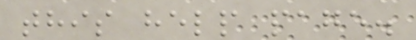this help page.
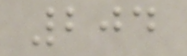204
